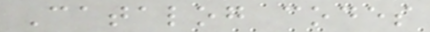Catalog codes
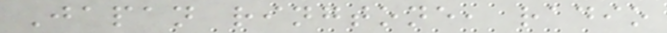Japan ringtone, radio
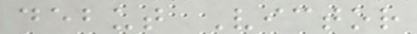debut Victor
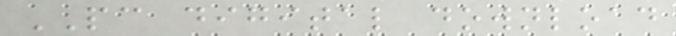PC digital download
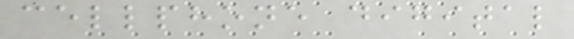cellphone digital
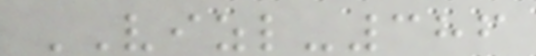VIZL-386
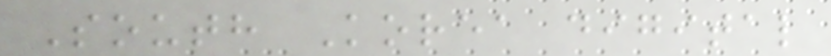South Korea digital
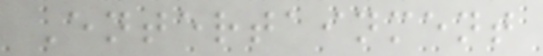Entertainment
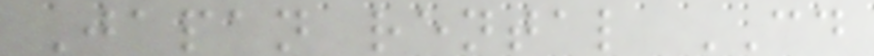Japan rental CD
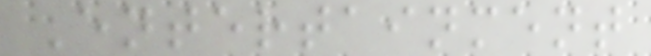Entertainment
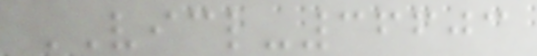VICL-36603
